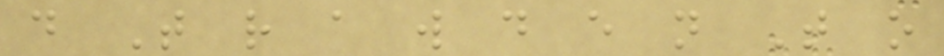d T r a w d e n T o
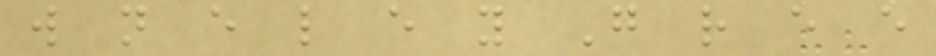w n e l e y G r e e
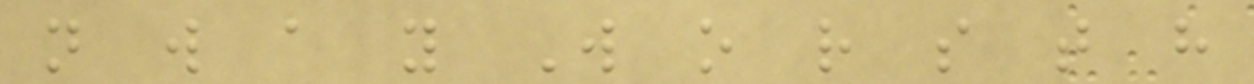n w a y W o r s t h
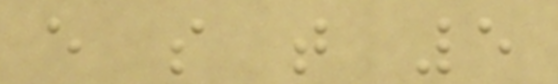e s t 5
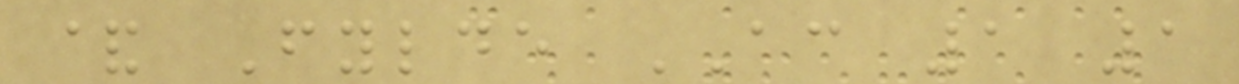& Fylde AC 1 1
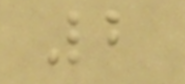2
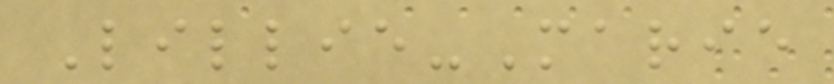Lillie-Marie
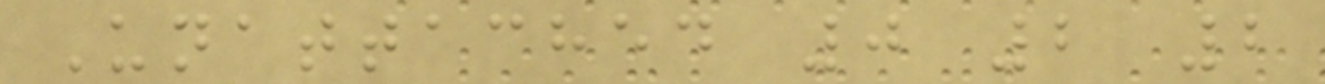Unattached 0 2 2
